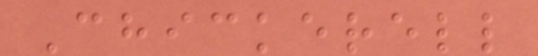Chickerell
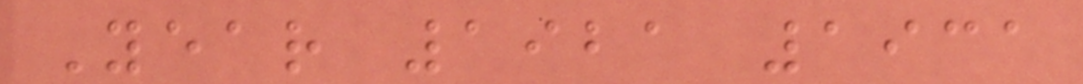Year 1921 1931
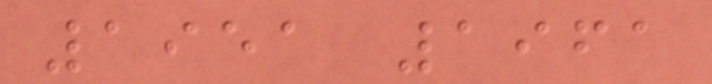1951 1961
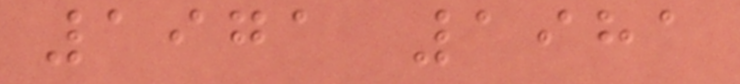1971 1981
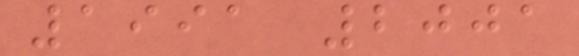1991 2001
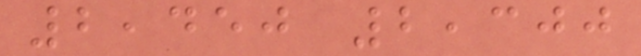2,450 2,300
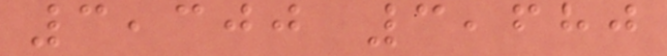3,300 3,680
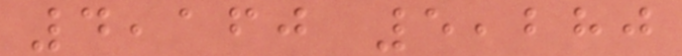4,160 5,280
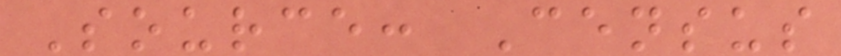Source: Census
